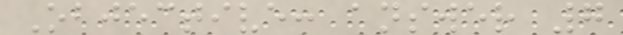Objective: answer 7
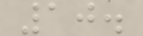10.
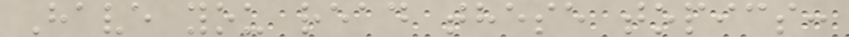Have you read these topics:
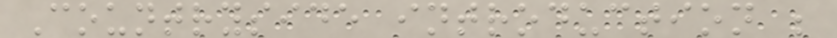Countryside introduction ;
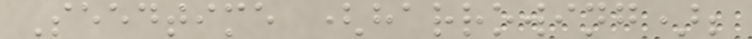Seedtime (harrowing);
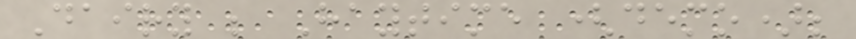Dairy ; Haytime (demo);
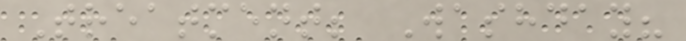Treatment; Washday?
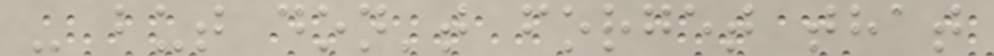- but don't forget that
